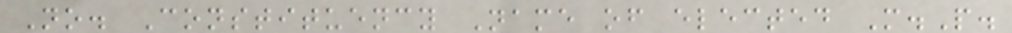No. Constituency Name of elected M.P.
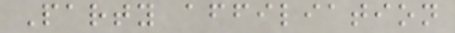Party affiliation
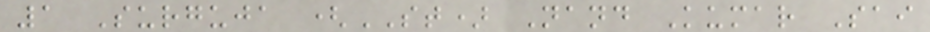1 Surguja (ST) Nand Kumar Sai
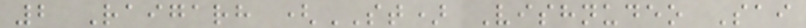2 Raigarh (ST) Vishnudeo Sai
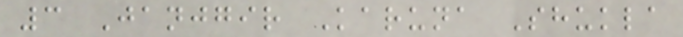3 Janjgir Karuna Shukla
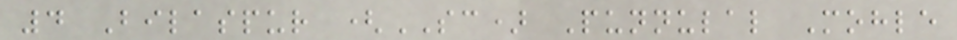4 Bilaspur (SC) Punnulal Mohle
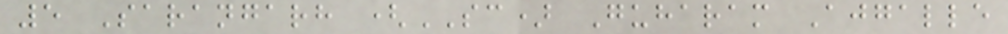5 Sarangarh (SC) Guharam Ajgalle
